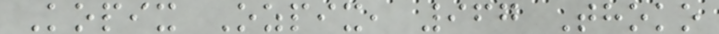Kopix Ozpix, 967 Thoko
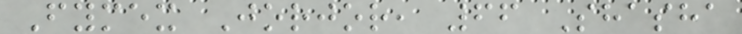Fymex Jorjor, 66 Shasha
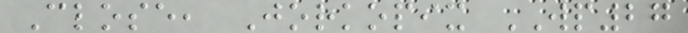Close, Jorkopix WP27
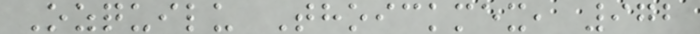Ozquilu Thoickmex, 972
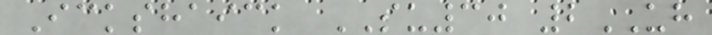Ickshaick SU30 2UH
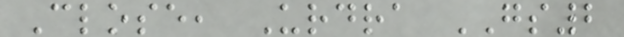Close, Urdra GS2
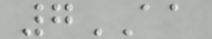7AA
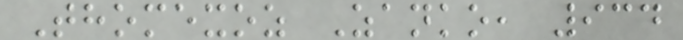Thomexoz Zanko, 934
